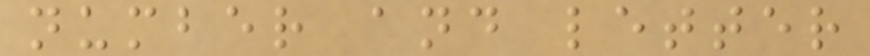number and letter
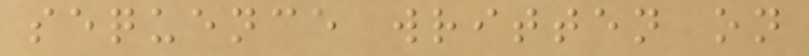sequence written on
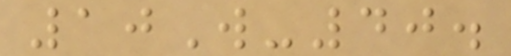10W-40.
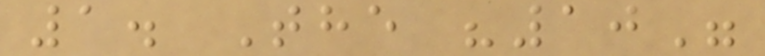1. The "10"
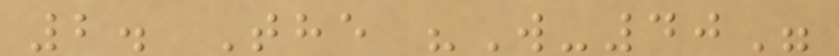2. The "W-40"
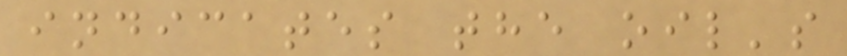indicates the oil's
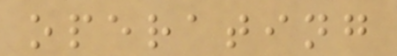operating
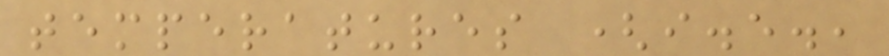temperatures (i.e.,
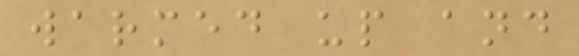warmed up and
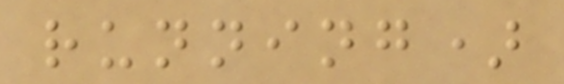running)
